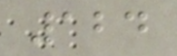124
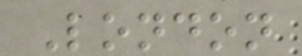London
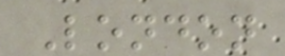London
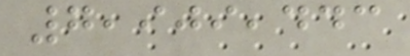7,909,443
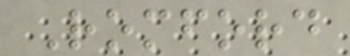Romford
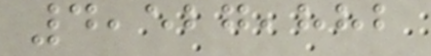4,527,882
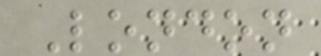London
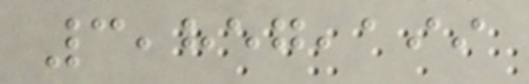3,857,199
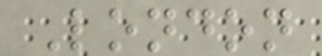London
